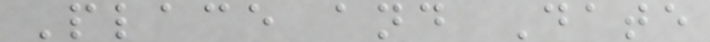Place and Date
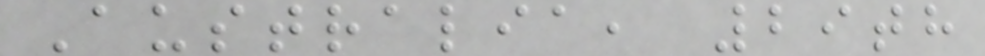Australia, 29th
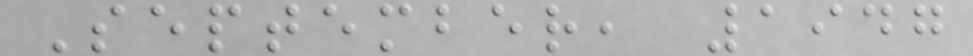September, 1947
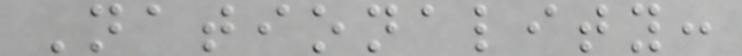Nationality:
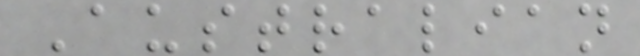Australian
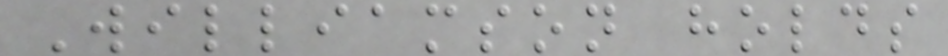Williamson holds
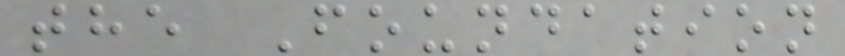the Foundation
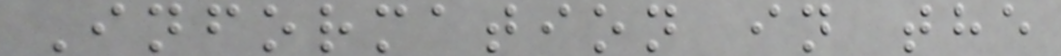Information in the
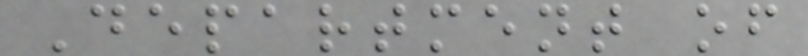Department of
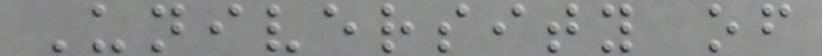University of
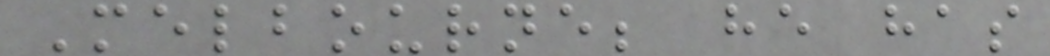Melbourne; he has
